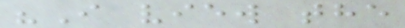"I view the
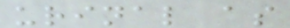urinal as
